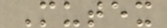Mutex
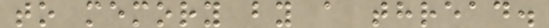to memory by a thread.
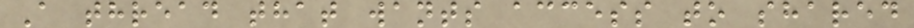A thread that wants access to shared
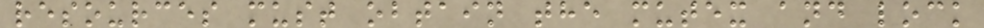resources must obtain the mutex and lock
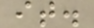it.
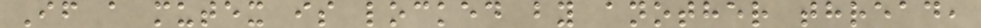If a mutex is locked by another thread,
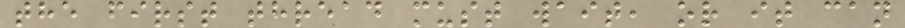the first thread must wait, or it can
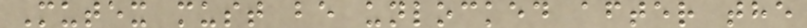Mutex must be unlocked after the
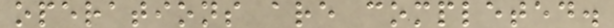operations are completed.
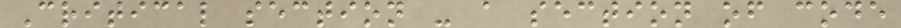Critical section - a section of code
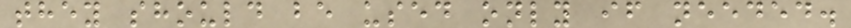they should be used only if needed.
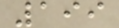199
